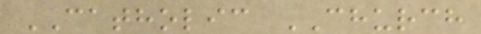CATHOLIC CHURCH
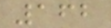162
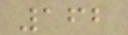162
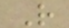R
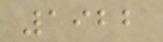1922
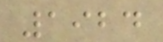1924
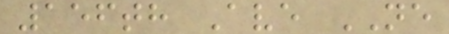156th Ave NE
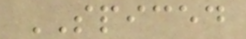SPICED
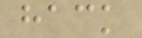hack
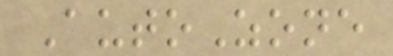AutoZone
